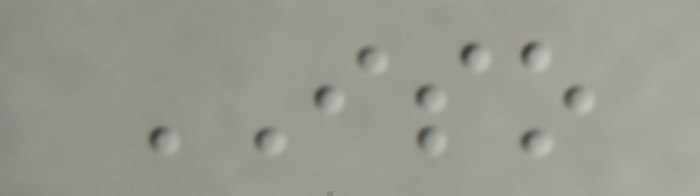ISO
